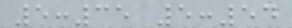5:35 5:54
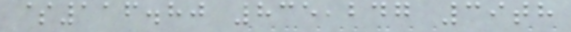$116.80 835,247 39th
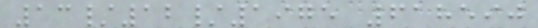13/12/1975 618590
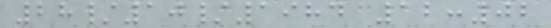28/10/1984 12:02
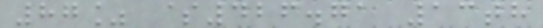87% $426.71 13th
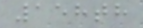158th
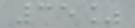35%
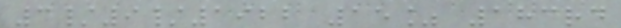3/9/1922 15% 183rd
